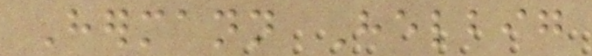Hermann Helbig
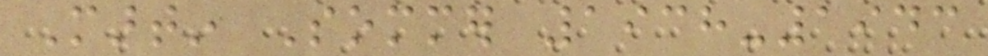Martin Sommer 1938-1943
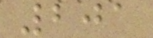201
